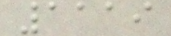1119
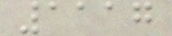1117
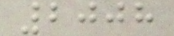2008
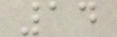14
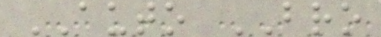AUTO BRO
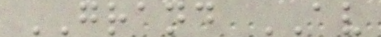GRAND AV
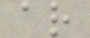ar
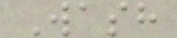Wash
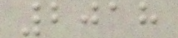2018
